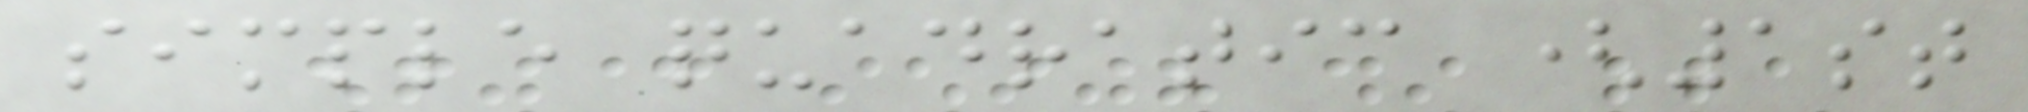simple quadratic (1st
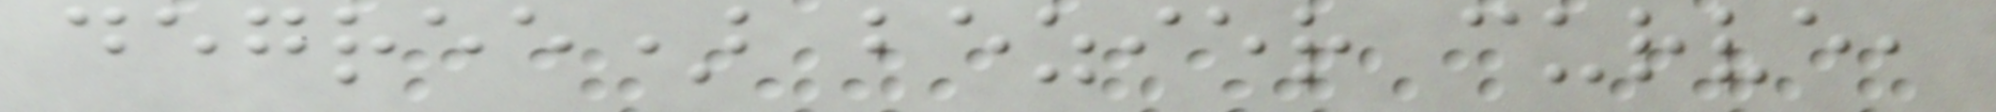degree) bezier curve,
